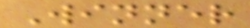Winner
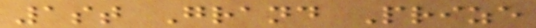1st Grand Prize
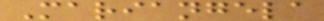Mariangela
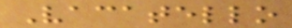Vacatello
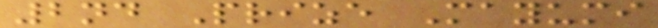2nd Prize Mayumi
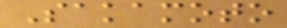Sakamoto
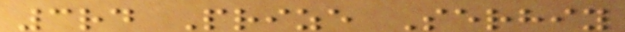3rd Prize Serhiy
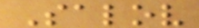Salov
